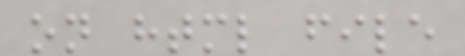on html file
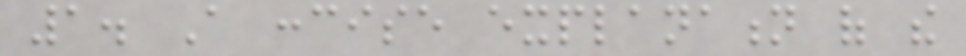1. A concise explanation of the
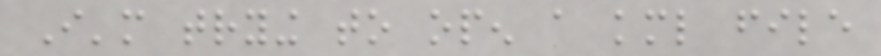I'm trying to open a kml file
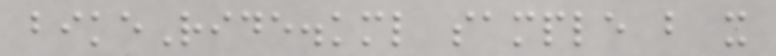bikeRide.kml sample but it
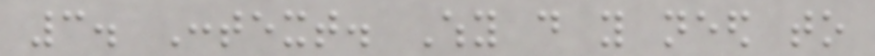3. Context. Why do you need to
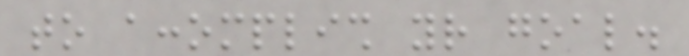to accomplish your goal.
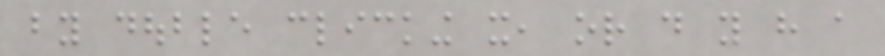by double clicking it, or do you have a
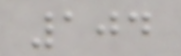104
